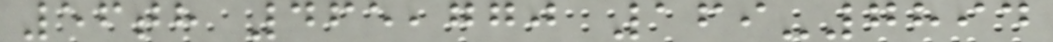56th 465,770 169-7894
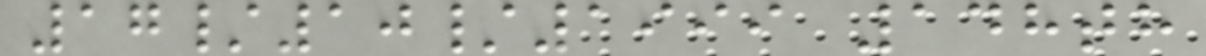17/10/1999 148th
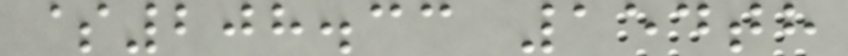$208.33 154th
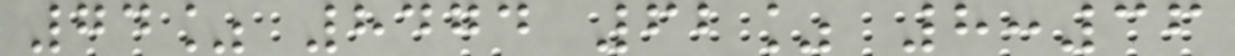74% 8474 62% 8:36
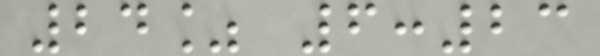24% 6:23
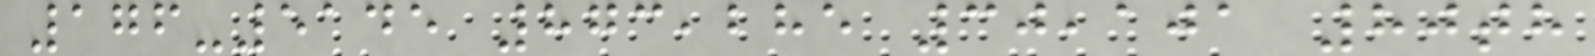176-5145 873,285 30,101 80th
